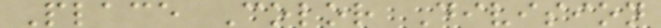Place Color Division
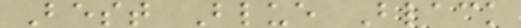Best Blue Black
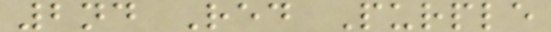2nd Red Purple
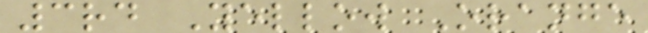3rd Yellow Orange
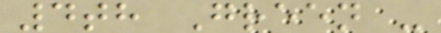4th Green -
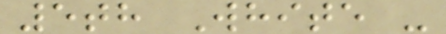5th White -
